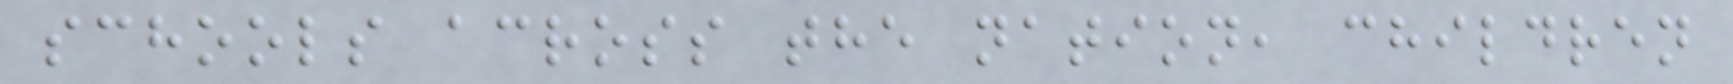schools across the nation, children
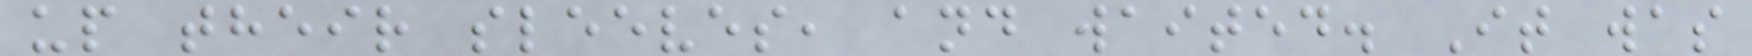up their sleeves, and waited. It was
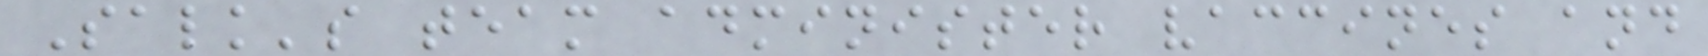Salk's team administer vaccines and
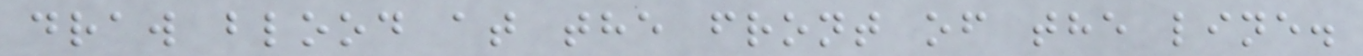draw blood at the front of the line.
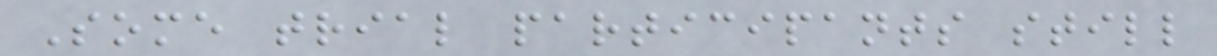Some trial participants still
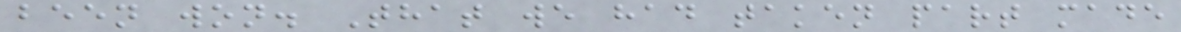been won. That we had taken part made
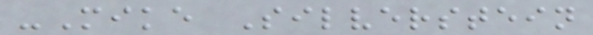-Mike Silverstein
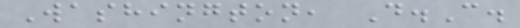Washington, D.C.
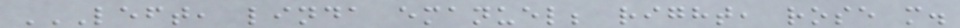LEFT, LINDA EMANUEL; RIGHT, ROSE M.
